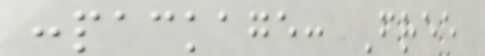:package: Free
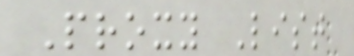Proxy List
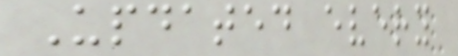Updated every
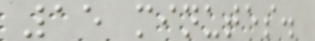15 minutes.
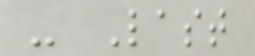- Last
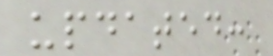updated:
